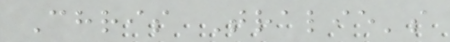Chris Tralie's
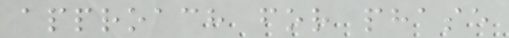approach for phase
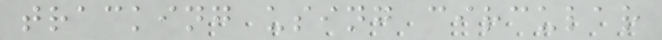tracking using circular
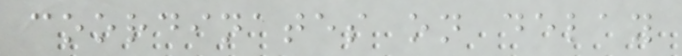coordinates on delay
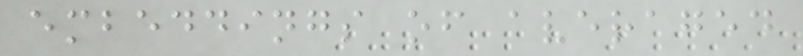embeddings of averaged
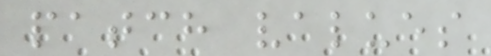patch values
